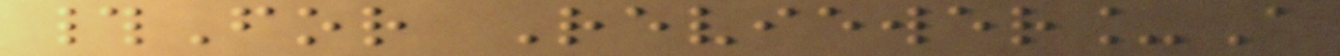#For Reviewer_A
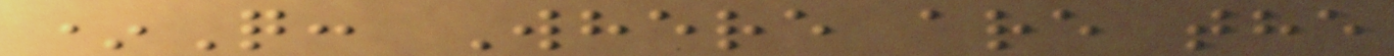*Q: Where are the
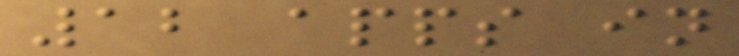12 apps in
